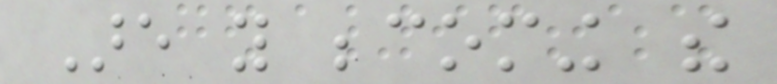Are you becoming the
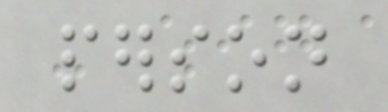person
